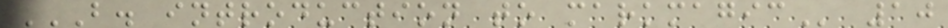B. INTRODUCTION TO MARKMAGIC 10
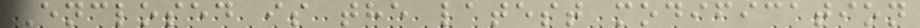Enclosed is the latest modification
